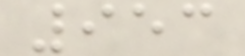953
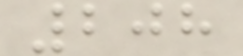208
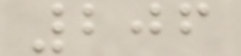206
